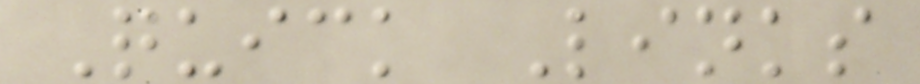Quick Links
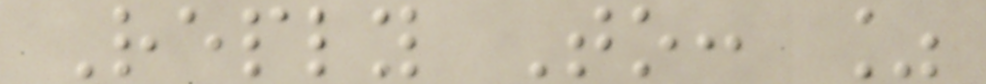Reply To: %
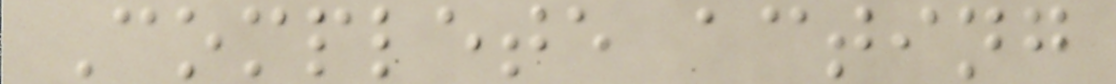Complete acting
